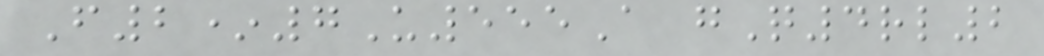F2*7U555A gQ4rl2
